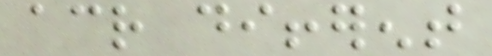across different
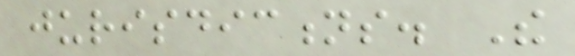jurisdictions. The
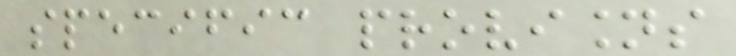specific provisions
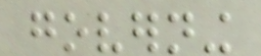governing
